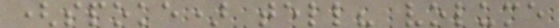(spoke) tell? volume
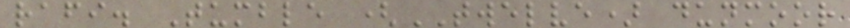rafi. Tumble (TWELVE) dunmoor
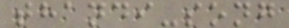thandi-song
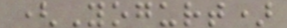(Yogurt)
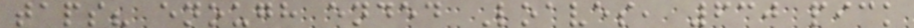taps? enough ended Loaves, 630 pick
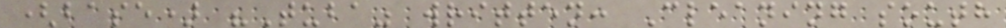(base) "Tuba" written: Cleaning south
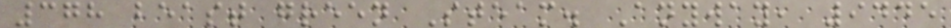378 beast green Steam. Anyway, 9445
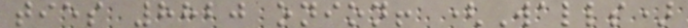ties 8820 onion! (Walls)
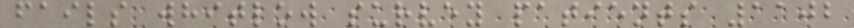fails whitlow survey patients 1102
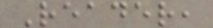Reader,
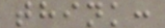think:
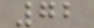72
